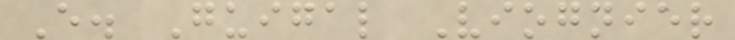E. Guigal Viognier
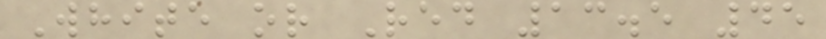White or Red 13.5 45
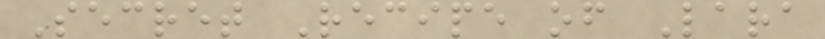Secret Recipe of Lara
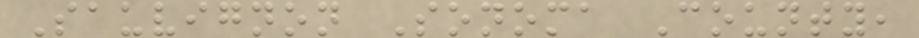Sauvignon Sonoma County,
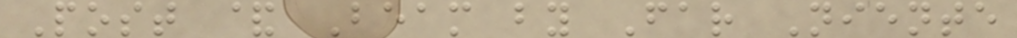Post & Beam by Far Niente
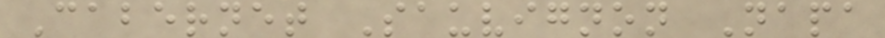Cabernet Sauvignon Napa
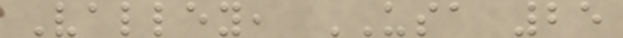Valley, USA 25
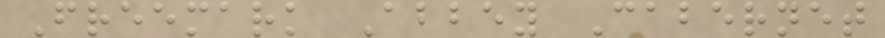Freemark Abbey Cabernet
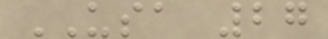USA 27
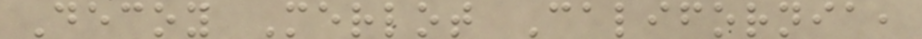Decoy Merlot California,
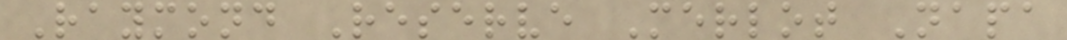Raymond Reserve Merlot Napa
